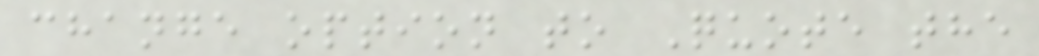change option to Quote the
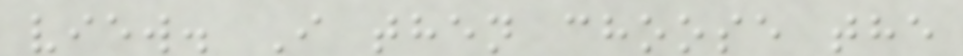view. I then choose the
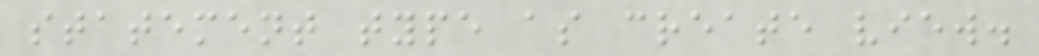statement type as create view.
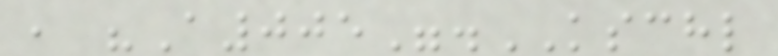, "A005".KSCHL
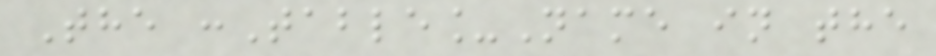The :Table_Name in the
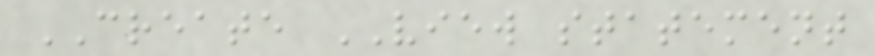CREATE VIEW statement
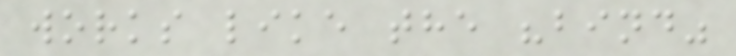works like the "bind"
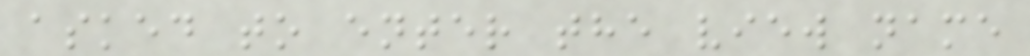asked to enter the view name
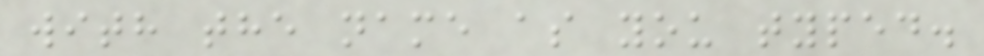with the name as you typed.
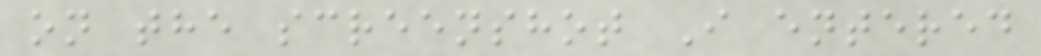on the screenshot I entered
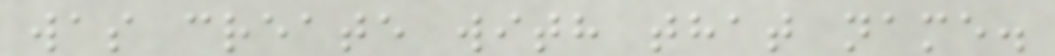was create with that name.
